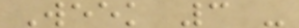Week 3 -
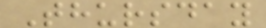Thursday
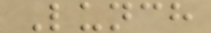Lunch
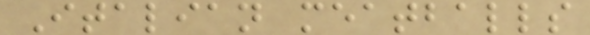Italian meatballs
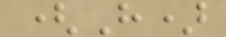(H)
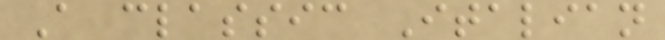A classic Italian
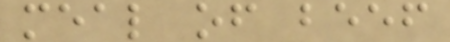meal of beef
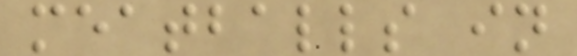meatballs in
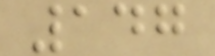147
